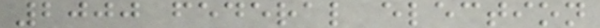2000 federal election
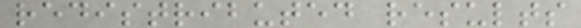redistributed results
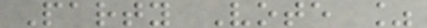Party Vote %
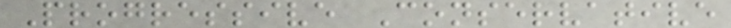Progressive Conservative
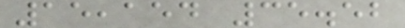15,154 35.52
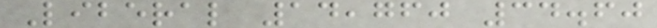Liberal 14,760 34.60
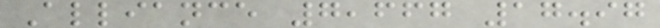Alliance 7,667 17.97
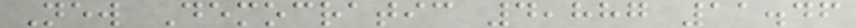New Democratic 4,887 11.46
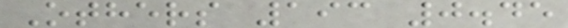Others 193 0.45
